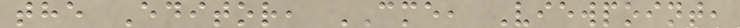the Editor, CME, Viewpoint,
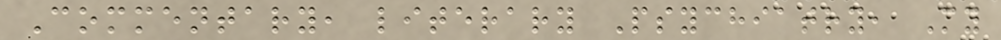Commentary, literary Psychiatry, My
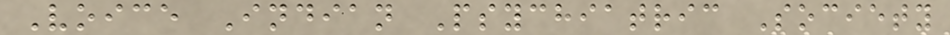Voice Indian Psychiatric Society
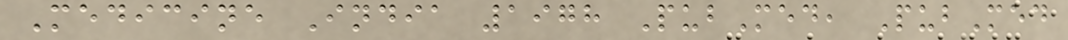Medicine India 1978 PubMed, PubMed
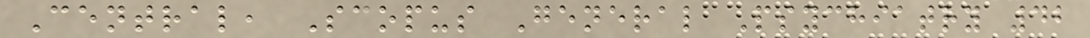Central, Scopus General Psychiatry 42
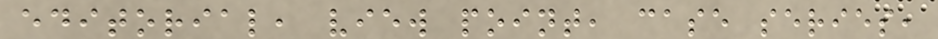editorial, view point, case series,
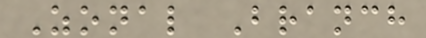Zonal Branch
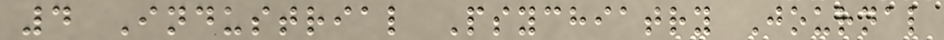4 Industrial Psychiatry Journal
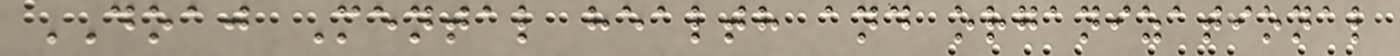DOAJ Mental health and organizational
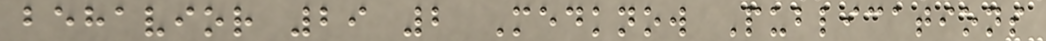behavior 29 2 Medknow Publications
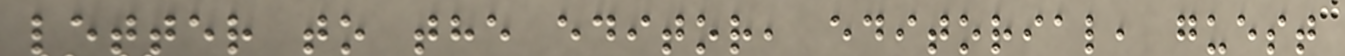letter to the editor, editorial, guest
